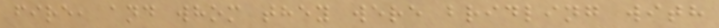fire, and whom they were bridling with
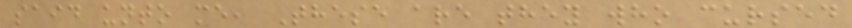said unto me, These are they who cursed
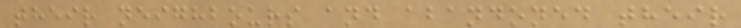their neighbours and abandoned their
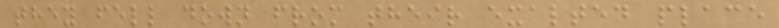they fell down from their exalted place
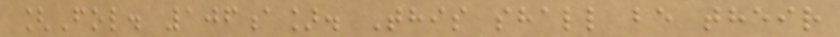[Fol. 106a]. This shall be their
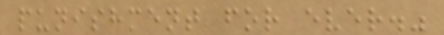punishment for ever."
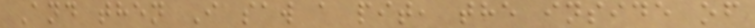And then I saw a pit, the inside of
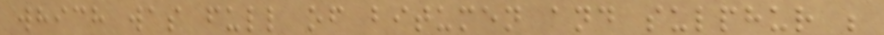which was full of bitumen and sulphur ;
